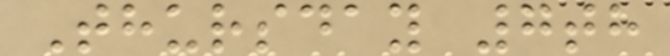Thursday 7th
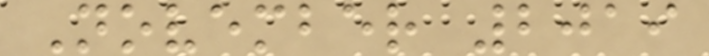November 2019
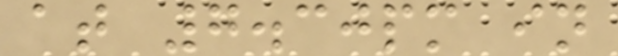at 7.30pm in
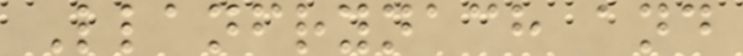Llanfrynach and
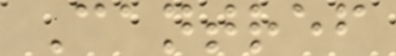Cantref
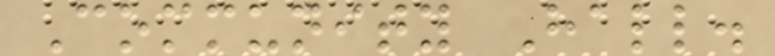Community Hall.
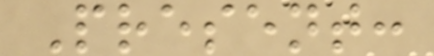Present:
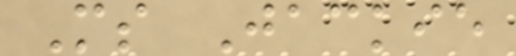Ms Jackie
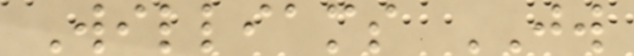Williams JW
